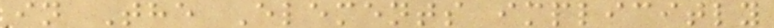in The Elements implicitly
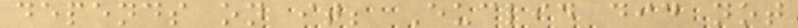depends on it; Euclid did not
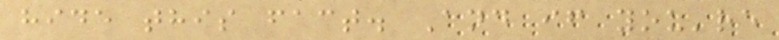hide this fact. And if you're
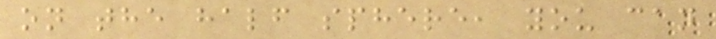on the half sphere, you can
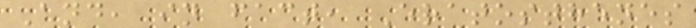And, in fact, Eratosthenes
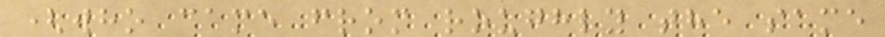(who came from roughly the same
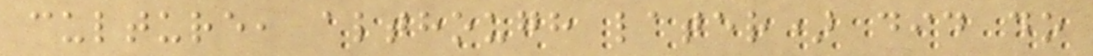culture, although later) did do
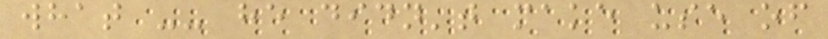what -- he didn't make use of
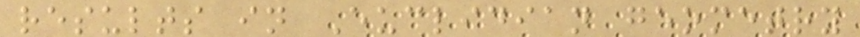results in Euclidian geometry
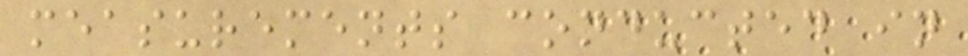measurements conducted in
